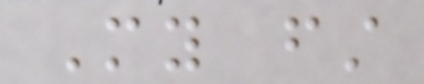My first
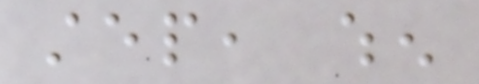step, when
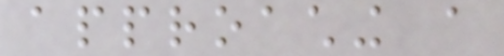approaching a
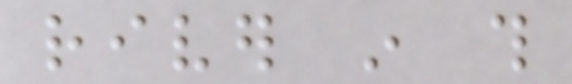river in this
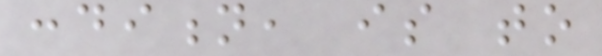condition, is to
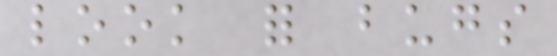look for bugs
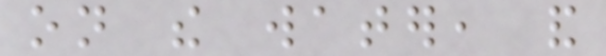on the water, and
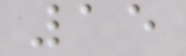15
